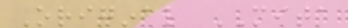Original MITA
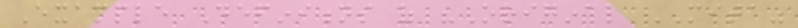Example Definitions of "Original MITA"
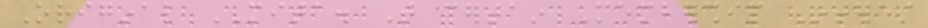Original MITA. That certain Membership Interest
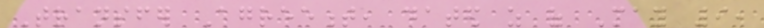Transfer Agreement, dated as of May 9,
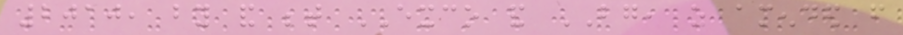2010, by and between EXCO and BG, as amended from
